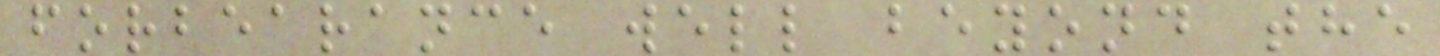forbearance well beyond the
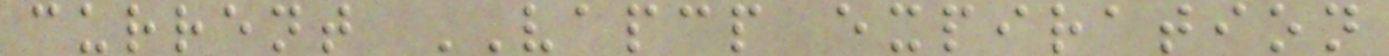current VAPCP expiration
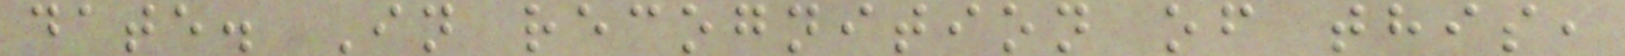date. In recognition of this,
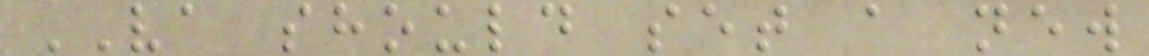VA should set a new
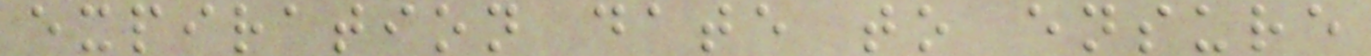expiration date to ensure
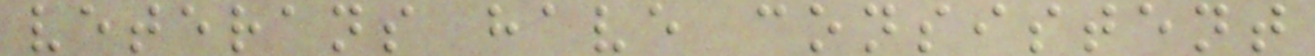veterans have consistent
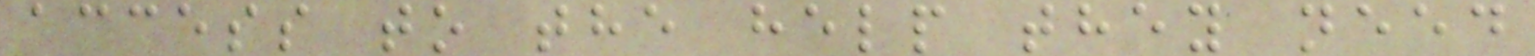access to the help they need
